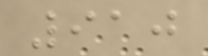910
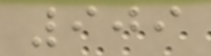909
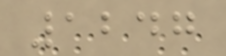1247
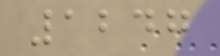1247
